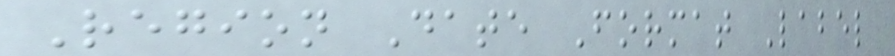Region Date Format Label
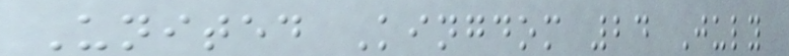United Kingdom 24 July
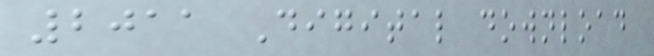2011 Digital download
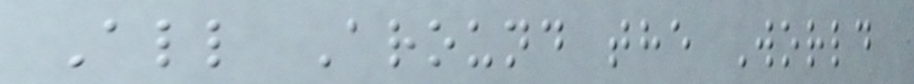All Around the World
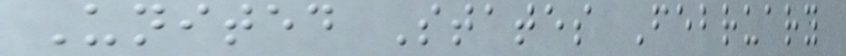United States February
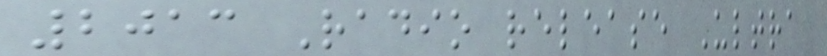2013 Radio release Ultra
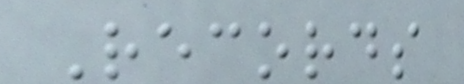Records
